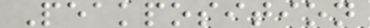Peakposition
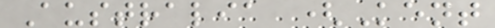Australia (Kent
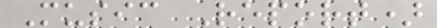Music Report)
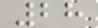28
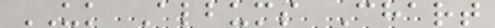UK Albums Chart
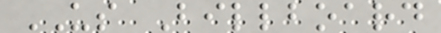US Billboard
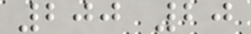200 20
